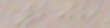208
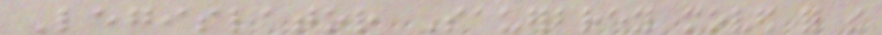Legislator Sauerbrey moved for the
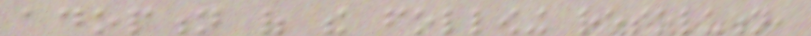adoption of the following resolution,
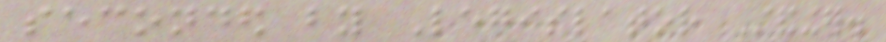seconded by Legislator Standinger.
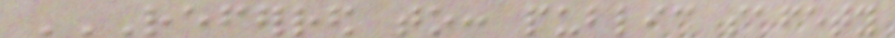REFERRED TO: PUBLIC SAFETY
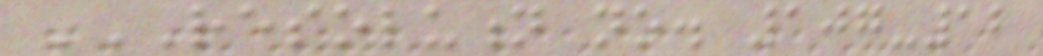RESOLUTION NO. 107-12
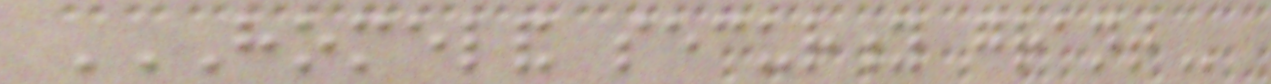HOMELAND SECURITY GRANT
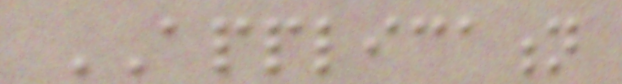APPLICATION
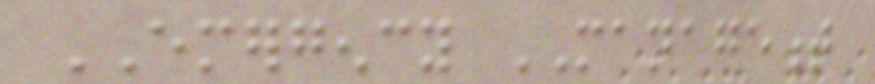EMERGENCY MANAGEMENT
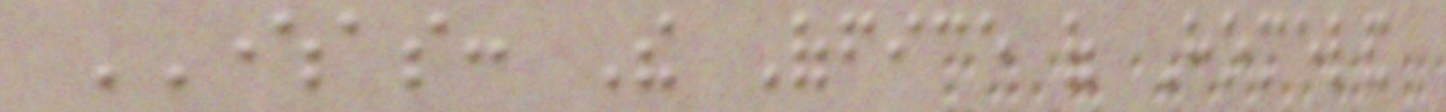WHEREAS: The Office of Homeland
